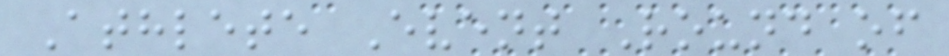Athlete Event Round of
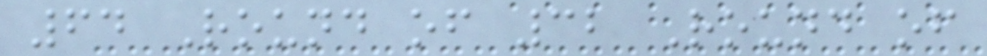64 Round of 32 Round of
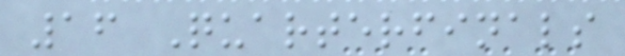16 Quarterfinals
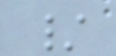/
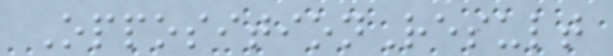OppositionResult
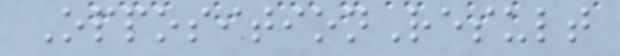OppositionResult
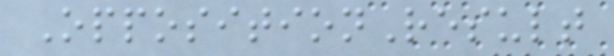OppositionResult
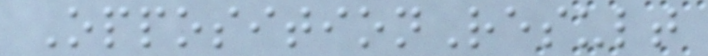OppositionResult
